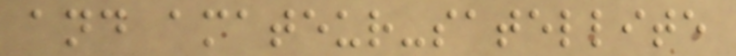and amateur-satellite
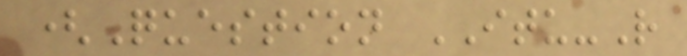(Question ITU-R
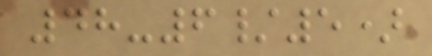48-6/5)
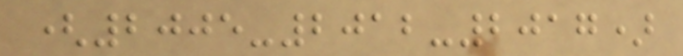(2005-2012-2017)
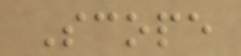Scope
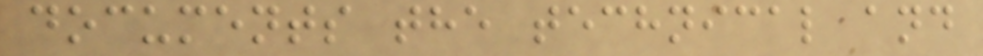documents the technical and
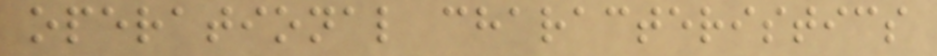operational characteristics
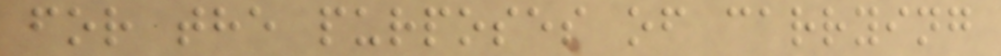for the purposes of carrying
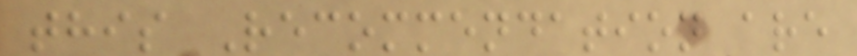this Recommendation are
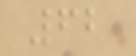62
